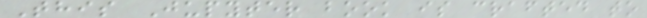This Jupyter book is crafted to
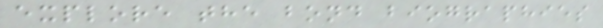explore the bond biographies
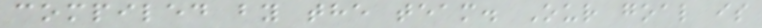compiled by the team. Our goal is
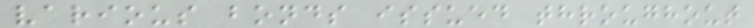various bonds issued throughout
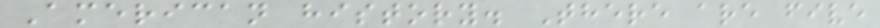American history. There are five
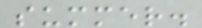summer.
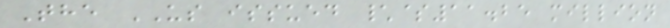The US issued \$11.25 million
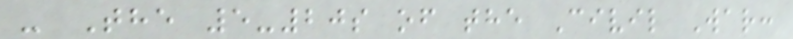- The 5-20s of the Civil War:
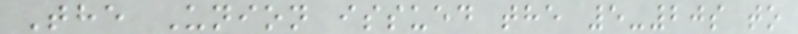The Union issued the 5-20s to
